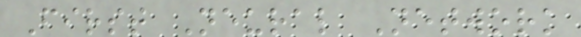First Neural Network
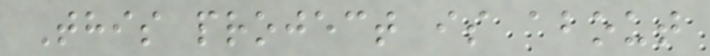This project is about
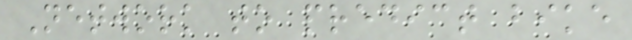Network to predict bike
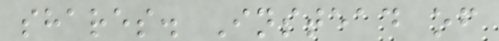shares. Instead of
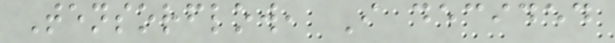Tensorflow, I decided
